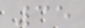35
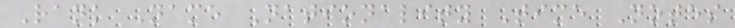Rank Name Nationality Time Notes
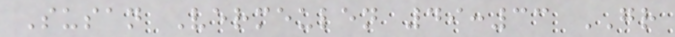Susan Vermeulen 49:33 GR
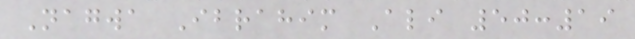Nagwa Ibrahim Ali 50:19
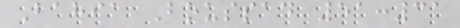Bahia Boussad 51:31
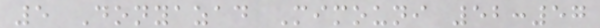5 Donyazad Mimouni 52:57
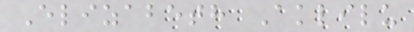Elizabeth Aklilu
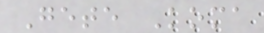Gete Koma
